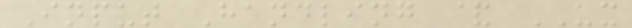Input Handling & UX
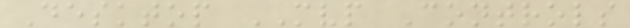Desktop MVP Controls
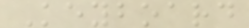Keyboard
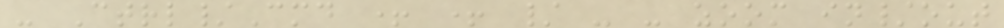- Ctrl/Cmd + + / - - zoom in/out
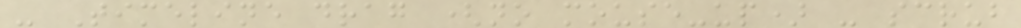- Timeline drag (no mouse-up) - scrub
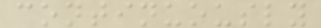continuously
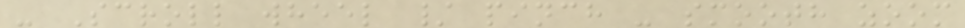- Scroll wheel / pinch - smooth zoom
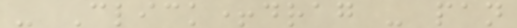- Click+drag - pan
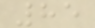85
